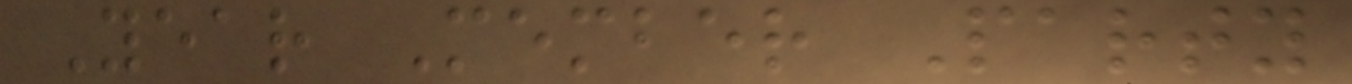Year Member Party
